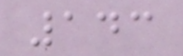143
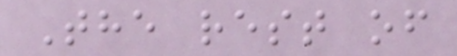The rest of
